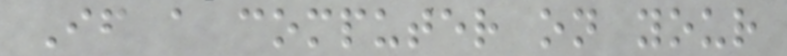If a computer on your
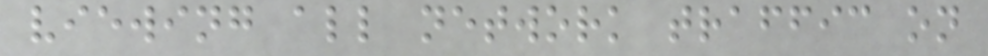viewing all network traffic on
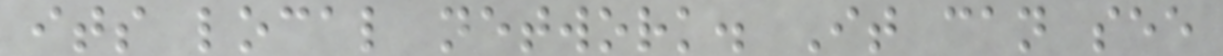its local network. It can see
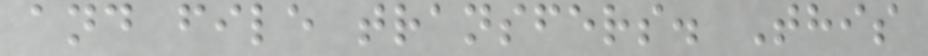and file transfers. This
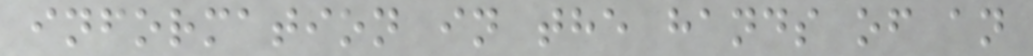information in the hands of an
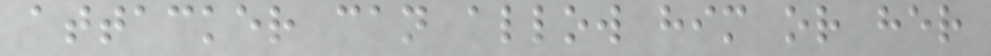attacker can allow him or her
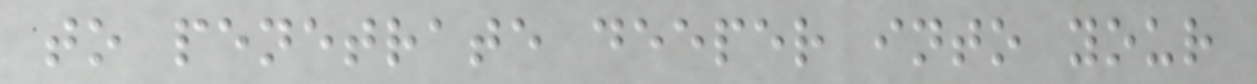to penetrate deeper into your
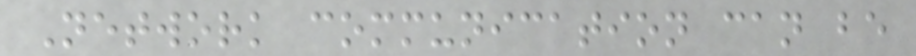Network communication can be
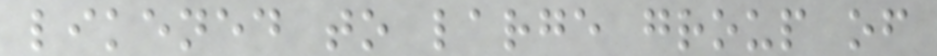likened to large group of
